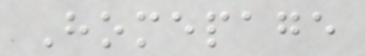Homepage
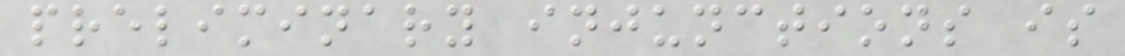preliminary injunctions is
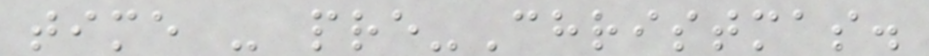time - pre-Christmas.
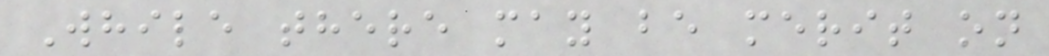While there may be merit on
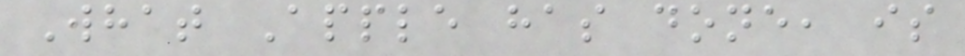What Apple has done, is
